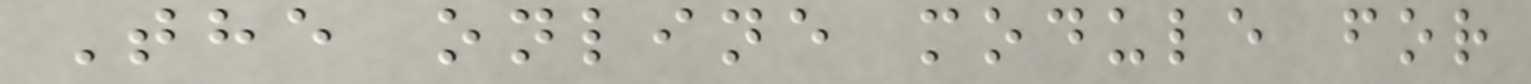The online module for
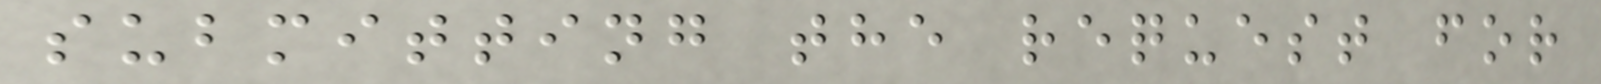submitting the request for
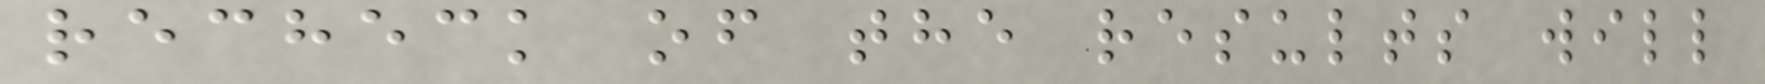recheck of the results will
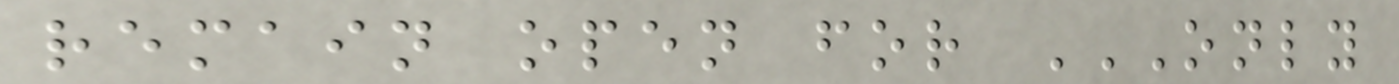remain open for ONLY
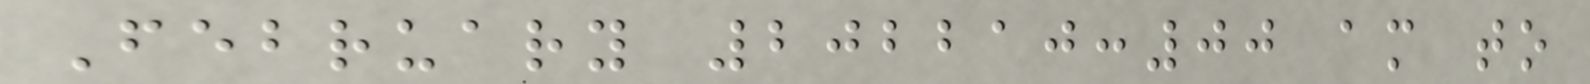February 202210:00 am to
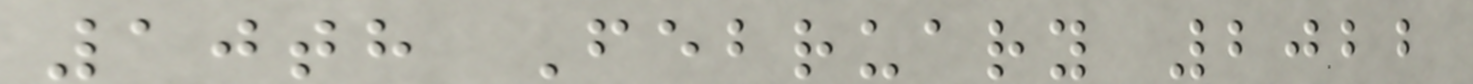10th February 2022
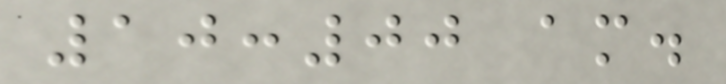10:00 am.
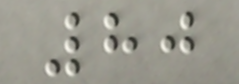80
